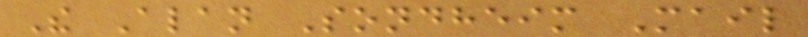The Alan Sondheim Mail
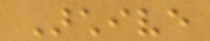Archive
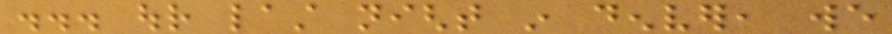... our last night in denver, we
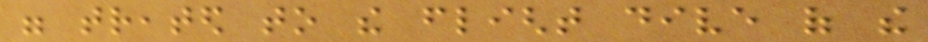were treated to the flight dive of the
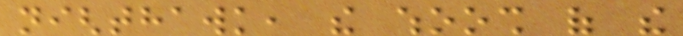nighthawk, the whoosh of the
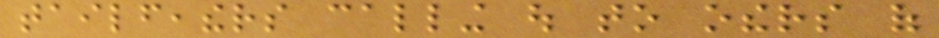tailfeathers calling out to others of
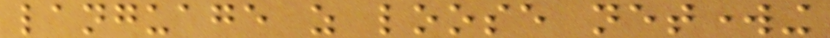language as loose networking
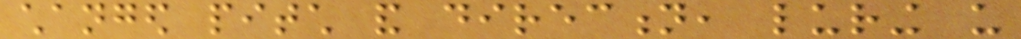changed pitch and direction, luring us
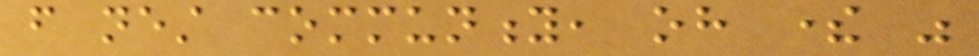from nest community, oh there was
